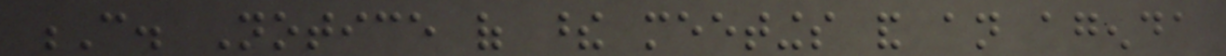C. Notice of these meetings and an agenda
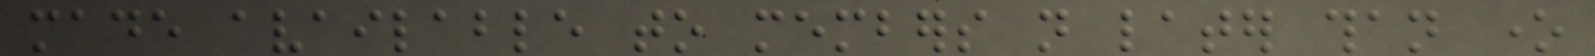made available to members not later than one
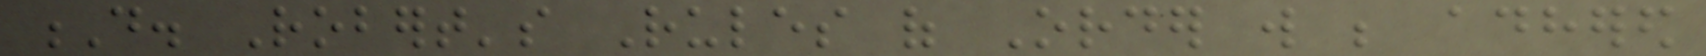D. Robert's Rules of Order will be adhered
